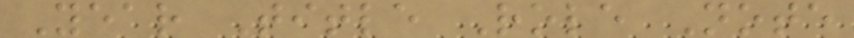Year Title Role Note
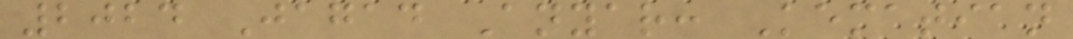2024 Jagad Anyar: Kematian
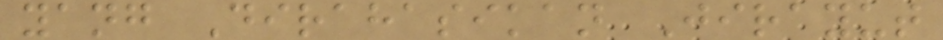yang Dirahasikan Jirayut
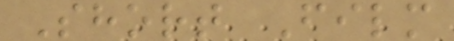Short Film
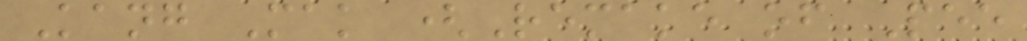Kang Mak (Remake of Pee
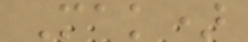Mak)
